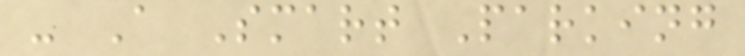- A Smart Parking
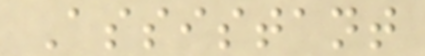Assistant
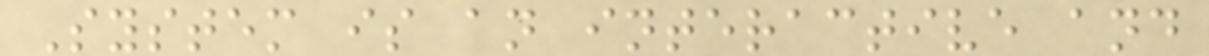System is an interactive and
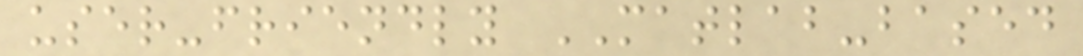user-friendly MATLAB-based
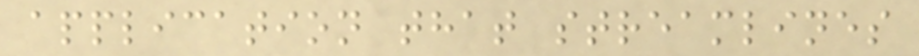application that streamlines
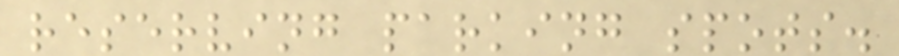reserving parking spots.
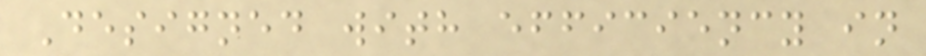Designed with efficiency in
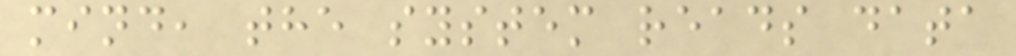mind, the system reads data
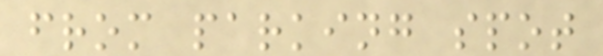from parking spot
